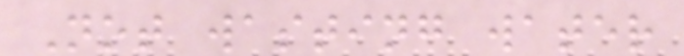Not wasting water
